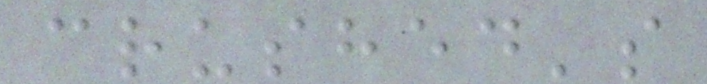crushed's
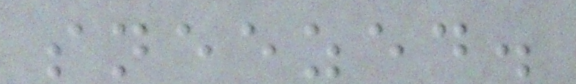sneezed.
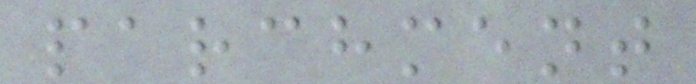parchment
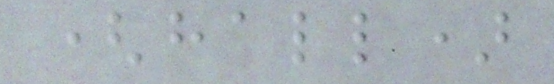(hall)
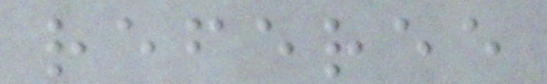referee
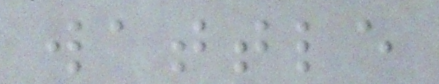wattle
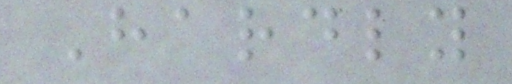Hardly
